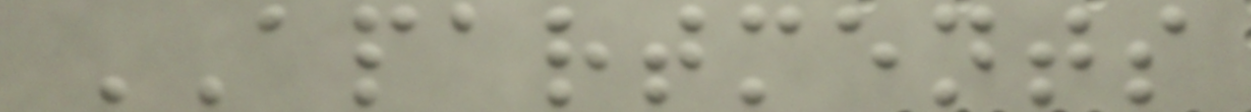APARTMENTS
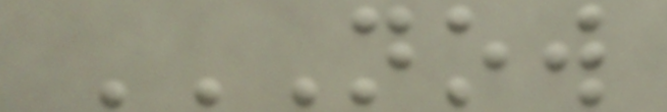NOW
